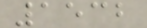1532
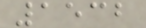1532
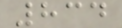834
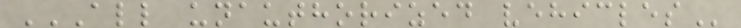ALL UNAUTHORIZED VEHICLES
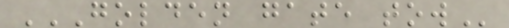GOLDEN GATE TOW
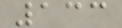133
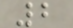2
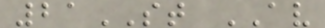21ST AV
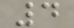4
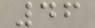46
